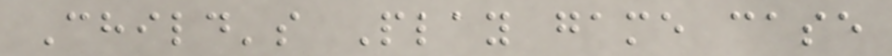Child's Play game case
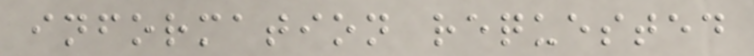information requested
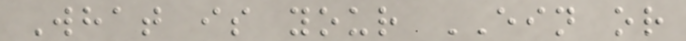What is your EIN or
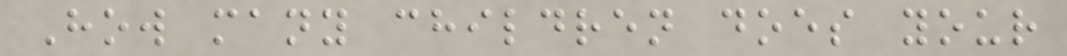How many children does your
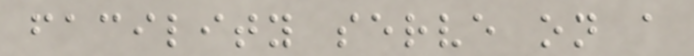facility serve on a
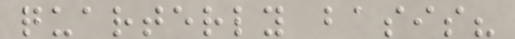quarterly basis?
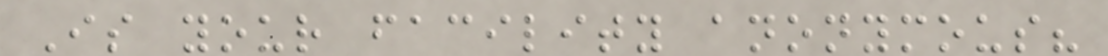Is your facility anonymous?
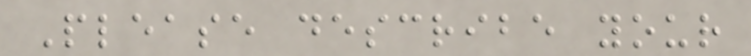Please describe your
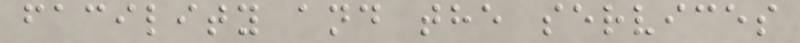facility and the services
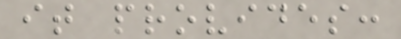it provides:
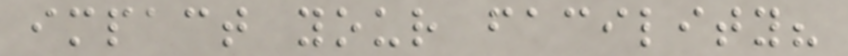impact your facility?
